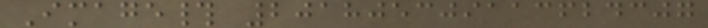Image# 201805309113624307
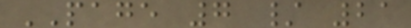PAGE 7 / 21
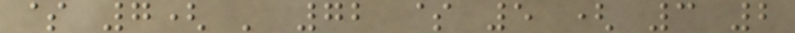$ 7( ' 72 $ 5 ( 3 2
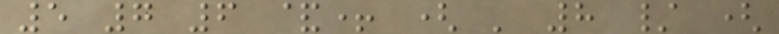5 7 6 &+ ( ' 8 / (
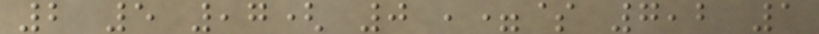2 5 ,7( 0 ,=$ 7,2 1
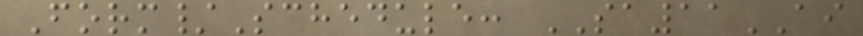Form/Schedule: SA11AI
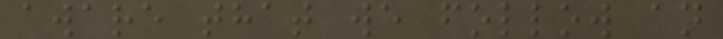aware that we follow an
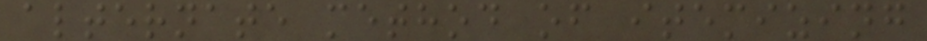alternate method of itemizing
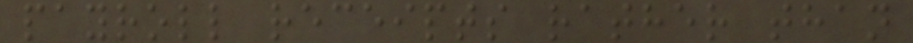payroll receipts rather than
